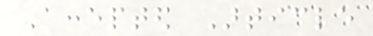Accepted Article
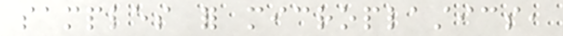samples for microplastics,
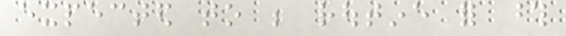expected to be routine for those
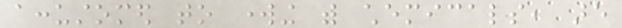accustomed to working with chemicals, are
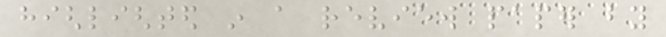highlighted in a review paper by
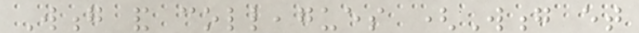Wong and colleagues (Wong et
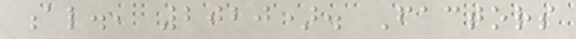al., 2020). Factors
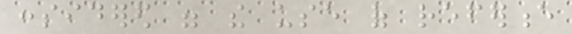considered were the use of reference
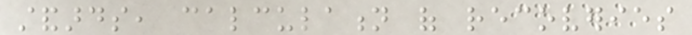standards, calculation of recoveries
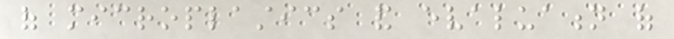of microplastics and evaluation of
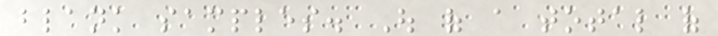blank samples. Out of a total of
